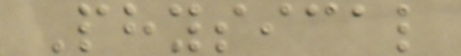Physical
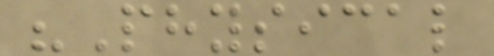"Physical
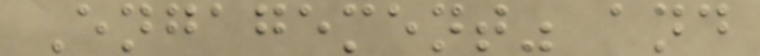Engagement" and
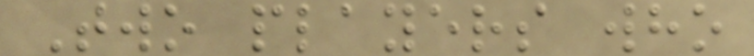Two players who
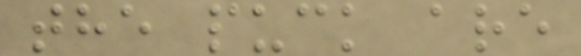the puck are
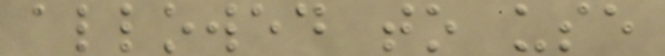allowed to use
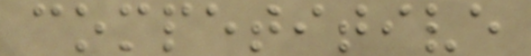competitive
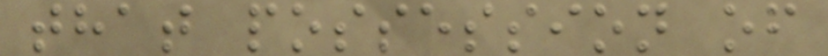that possession of
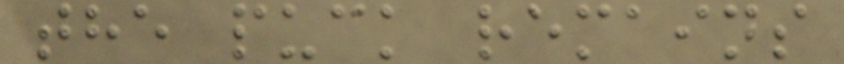the puck remains
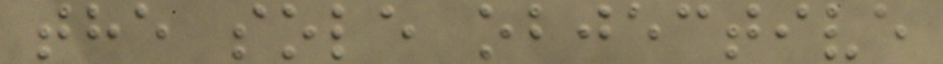the sole objective
